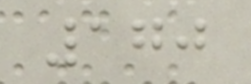170
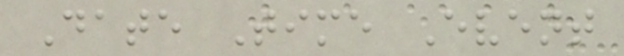Date Time Event
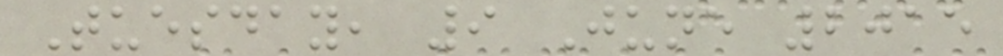Tuesday, 9 June 2015
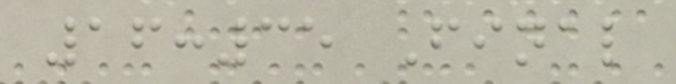16:35 Final
